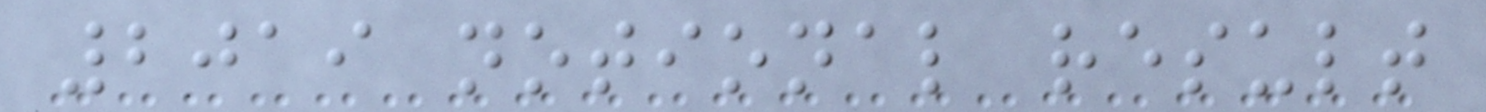2019 notional result
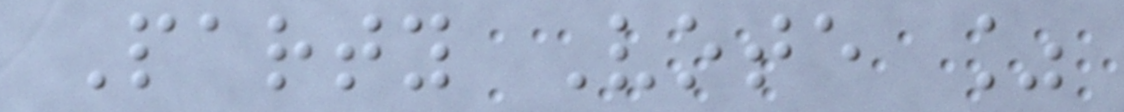Party Vote %
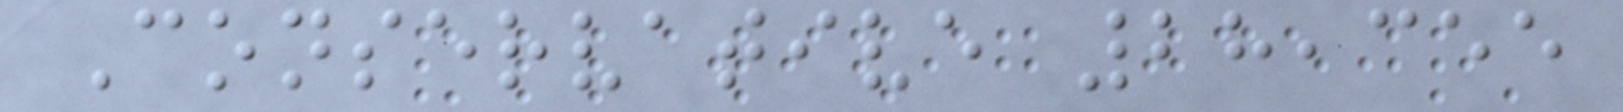Conservative 28,355
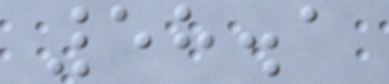58.1
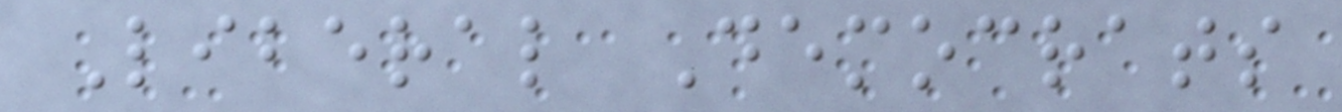Liberal Democrats
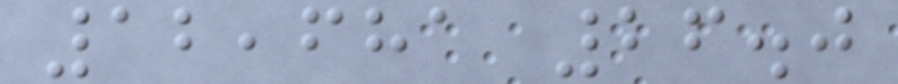12,681 26.0
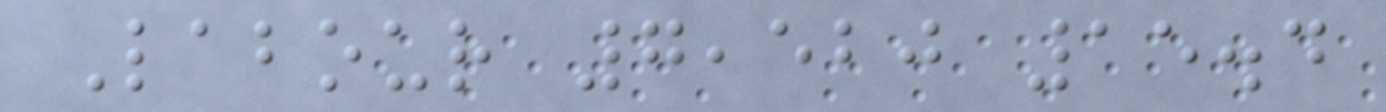Labour 7,520 15.4
